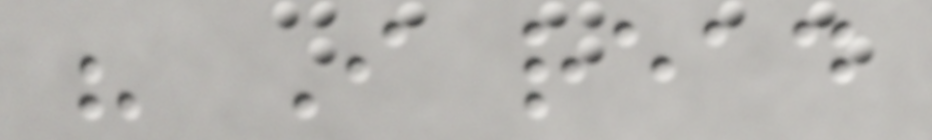" I read
